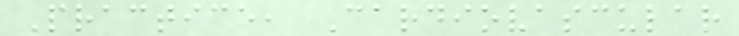Practice, Cardiovascular
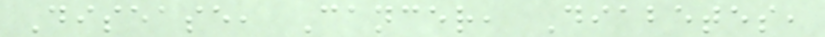Disease, Cancer, Diabetes,
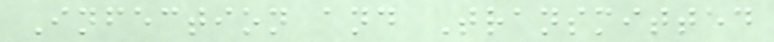Infection and Transmitted
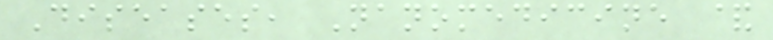Diseases, Nanomedicine &
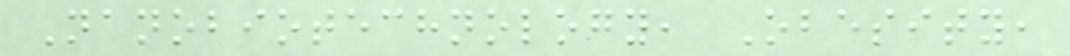Nanobiotechnology, Obesity,
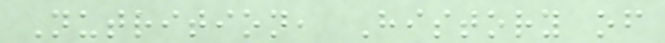Nutrition, History of
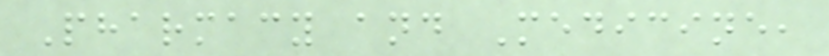Pharmacy and Medicine,
